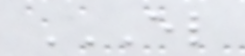EL
